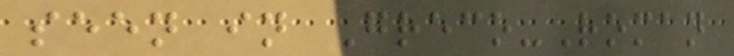seen in Greco-Roman
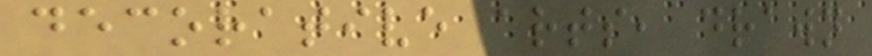decorative arts, drawn
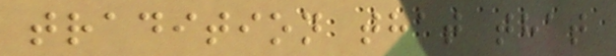tradition that that
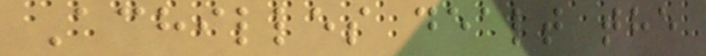Achilles dealt the
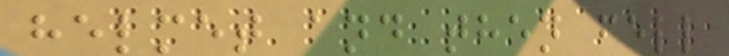helmet and then fell
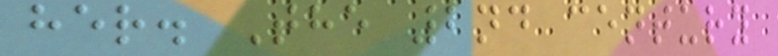her. The 2nd century
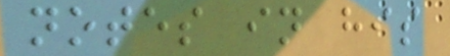notes in his
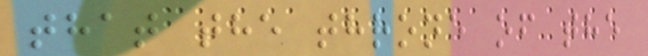that the throne of the
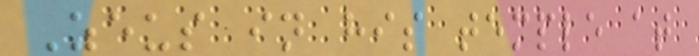Zeus in his temple at
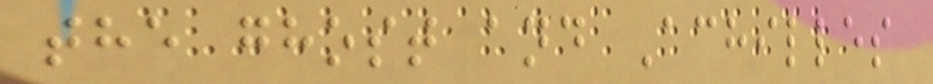the ghost and Achilles
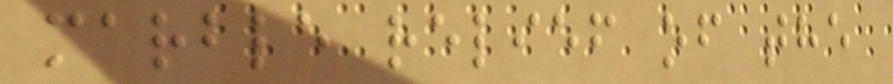marble relief of the
